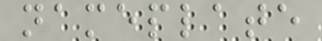nameplate
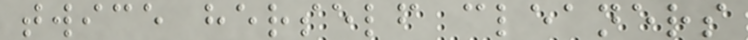twice herself cleaners
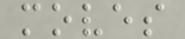moves
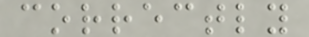correctly
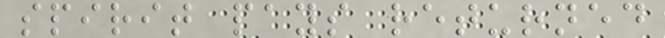spirit pays returned
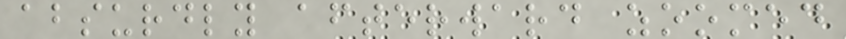absurdly afterward zoomed
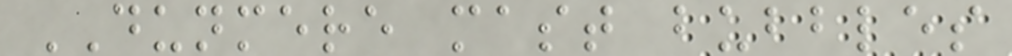DUNMERE mast bubbles
